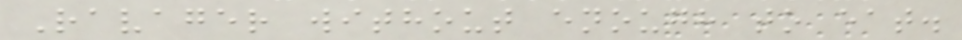Ravager without enough to eat.
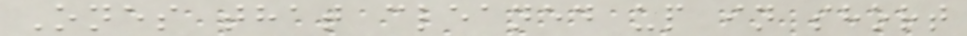Ones that cleaned up in short
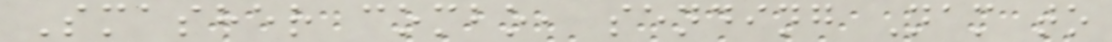Smasher combo, sending Nam to
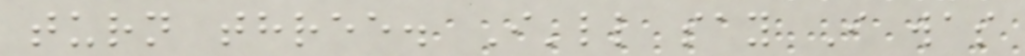turn three. I'll say I was
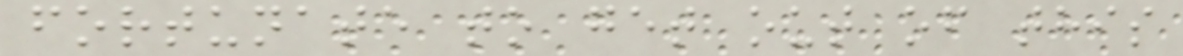fortunate to get out of this
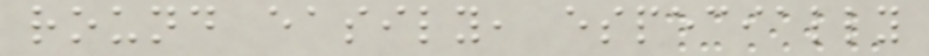round easily, especially
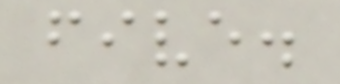five.
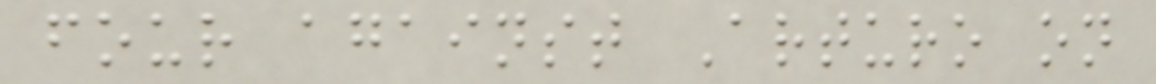four against Arturo on
